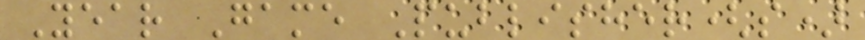Year Game Publisher(s)
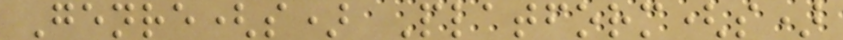Genre(s) Platform(s)
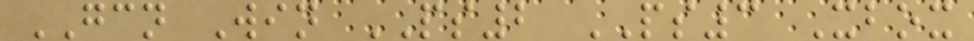GCN Win PS2 PS3 Xbox
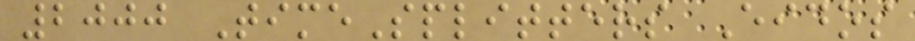2000 TimeSplitters Eidos
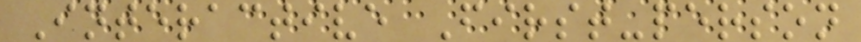Interactive First-person
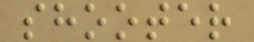shooter
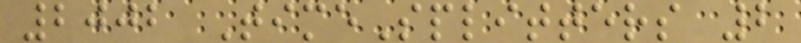2002 TimeSplitters 2
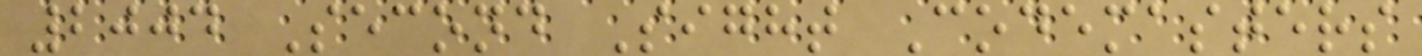2004 Second Sight Codemasters
